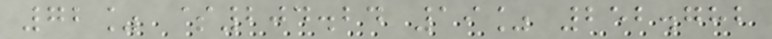72% $204.24 19% 252.782
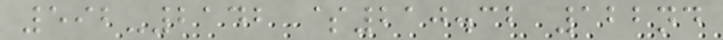592-2142 $210.32 122nd
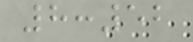8:52
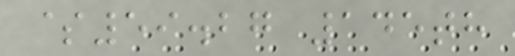$59.27 145th
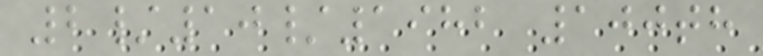2/10/1982 100th
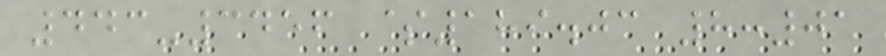443-3456 $189.03 8:01
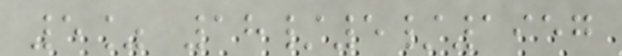5% 18/5/1957
